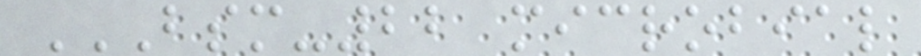BSM-22 MICROBIAL
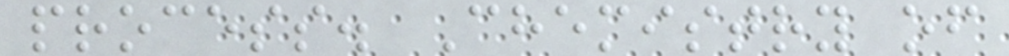process. Chemistry of
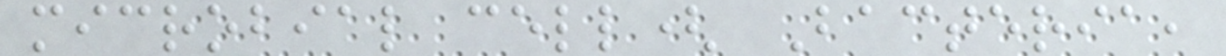microbial cell( Bacteria,
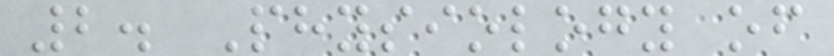2. Physiology of
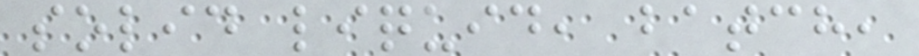solid liquid, batch,
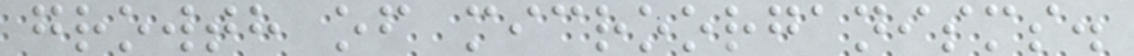growth of microorganisms.
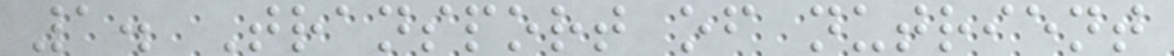1. Transport of nutrient
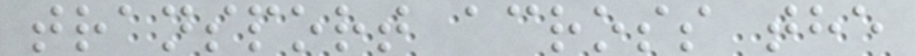transport across the
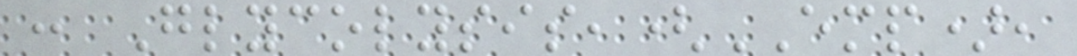: Glycolysis,(EMP),
